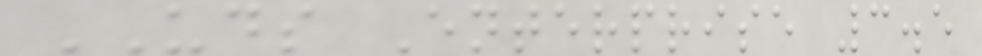UDS Enterprise 3.5
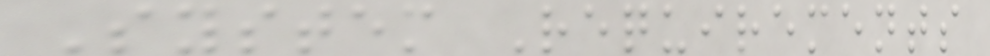System Requirements
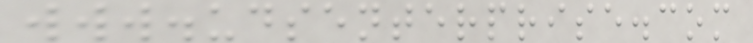www.udsenterprise.com
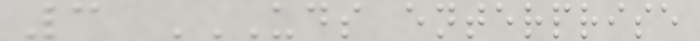3 UDS ENTERPRISE
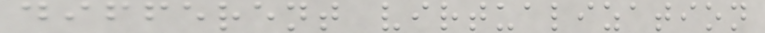different virtualization
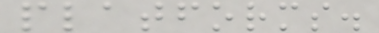platforms.
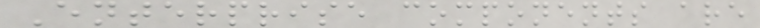Enterprise components are
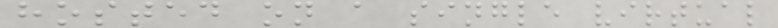hosted on a single virtual
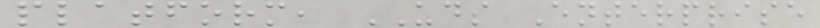platform, UDS Enterprise
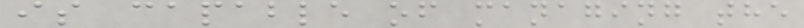is capable of managing the
